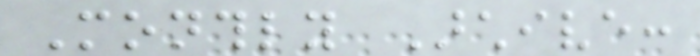Monthly Archive:
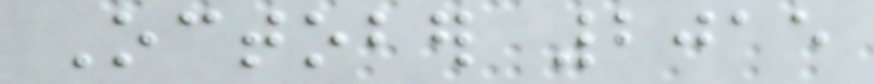October 2015
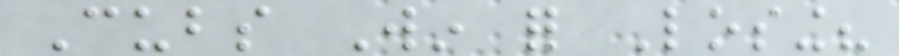Cubs Win for Losing?
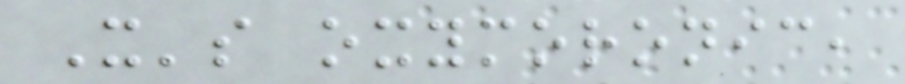It's oxymoronic,
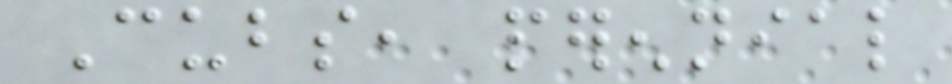Cubs, perennial
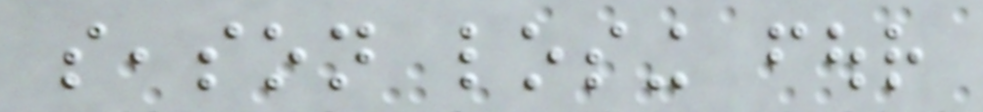season losing four
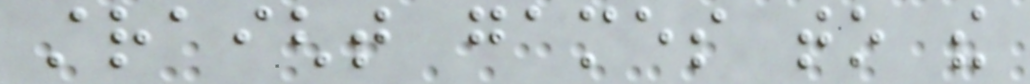straight games to the
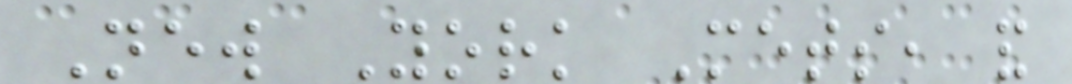New York Mets, and
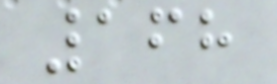168
